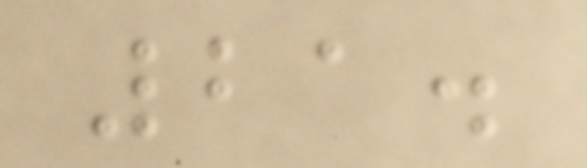21.
